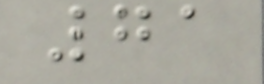71
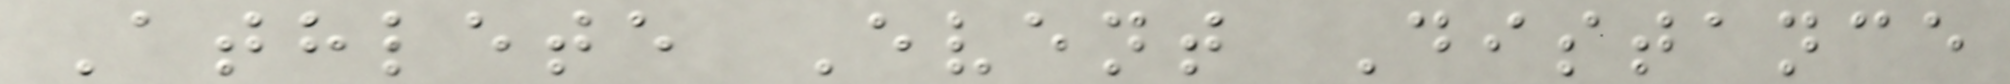Athlete Event Distance
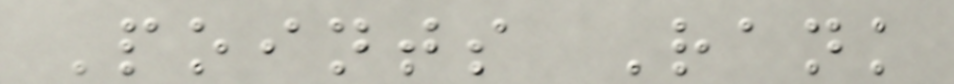Points Rank
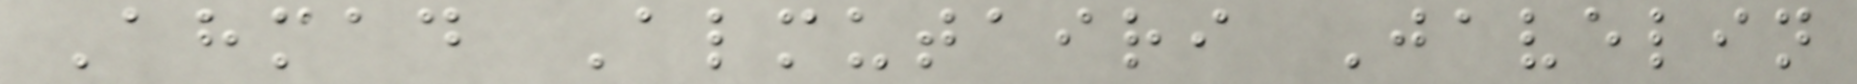Ahmad Almutairi Javelin
